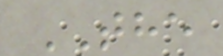THE
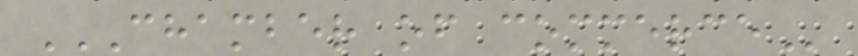CHAMBER OF COMMERCE
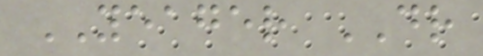YEAGER DR
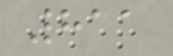811
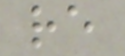re
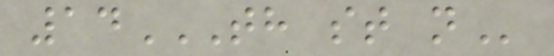14TH ST N
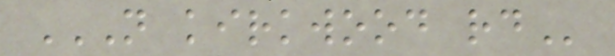N KIRKWOOD RD
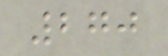270
